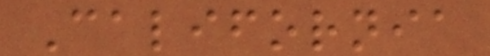California
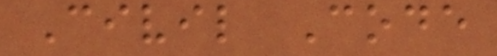Civil Code
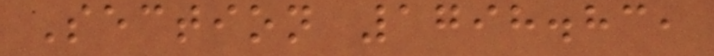Section 1798.83,
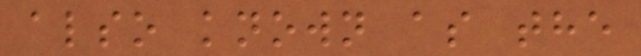also known as the
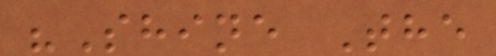"Shine The
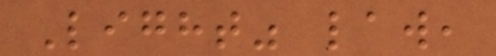Light" law,
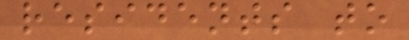residents to
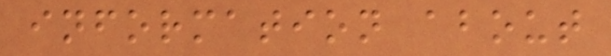information about
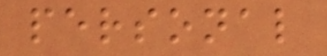personal
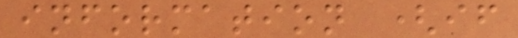information (if
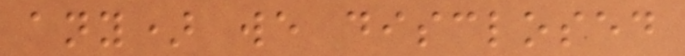any) we disclosed
